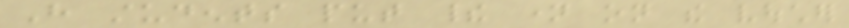Have students put their name on the voucher
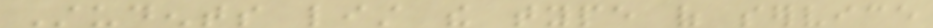Students list the type of service
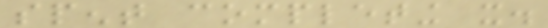spent completing it.
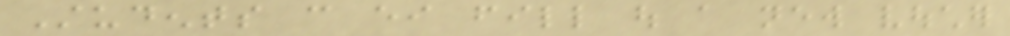Students can either fill out a new voucher
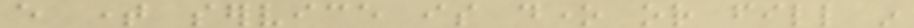every time service is done or fill in
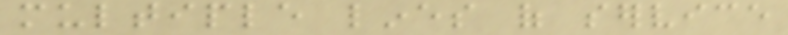multiple lines of service
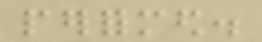performed.
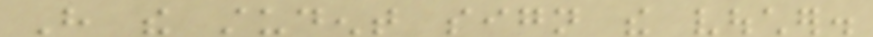Have the student sign the voucher.
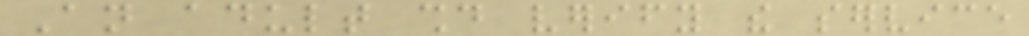An adult should verify the service
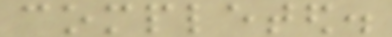completed.
